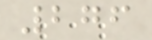276
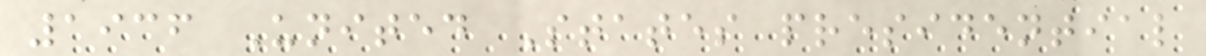1936 United States presidential
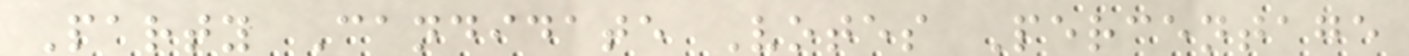Party Candidate Votes Percentage
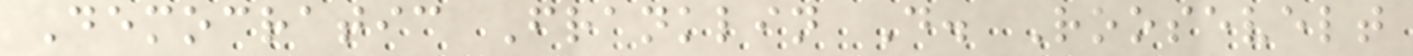Democratic Franklin D. Roosevelt
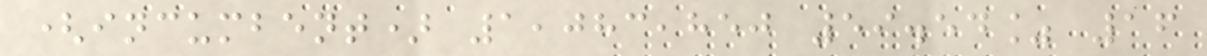(incumbent) 1,083,850 59.54% 16
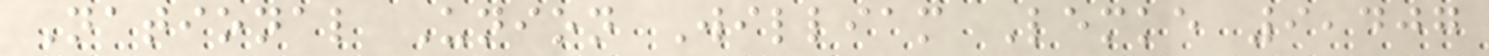National Union William Lemke 9,407
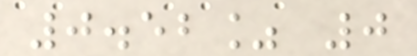0.52% 0
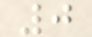0
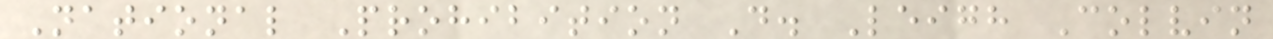National Prohibition D. Leigh Colvin
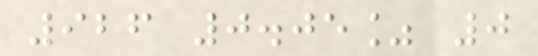926 0.05% 0
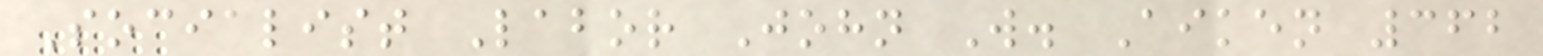Socialist Labor John W. Aiken 362
